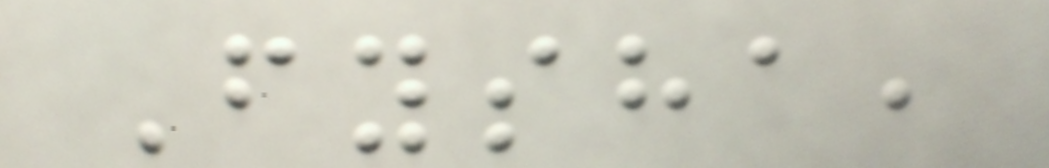Fysha,
